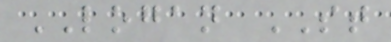LOGAN ST
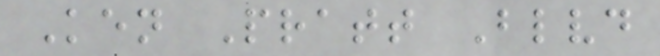Ken Pratt Blvd
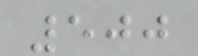500
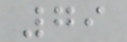79
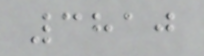3810
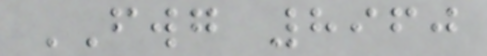FWG 8960
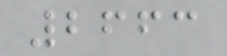2663
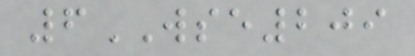6WSE209
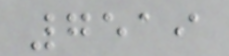7519
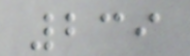239
